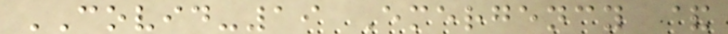COVID-19 Emergency &
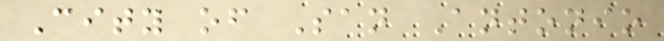City of San Antonio
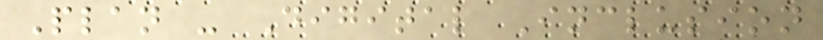Plan - Digital Inclusion
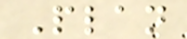Plan
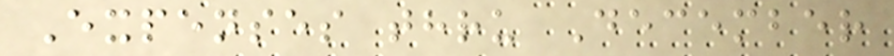Expenses thru December
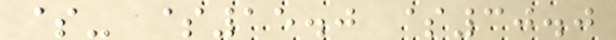$- $15.0 $30.0
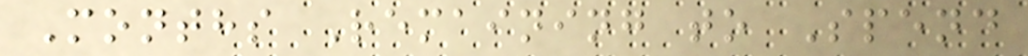Months Remaining to Spend
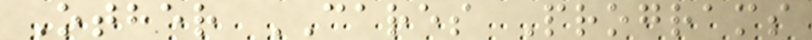Other CARES Programs
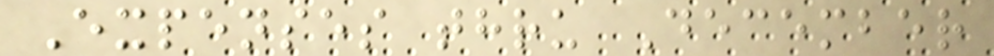Expenses thru December
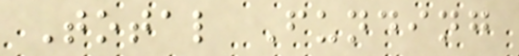Total Funding
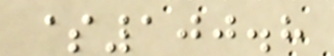$100.8
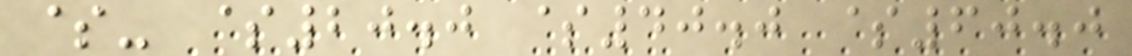$- $20.0 $40.0 $60.0
